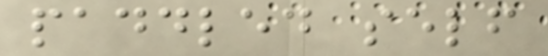paddled self
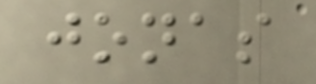jonas
